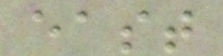east
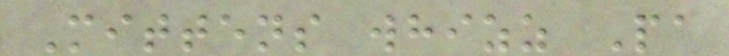Mittens whizz Pa
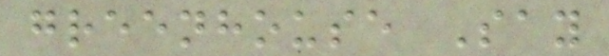greenhouse Say
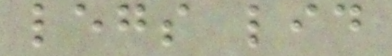legs lid
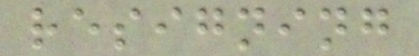resigning
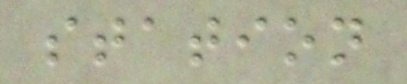station
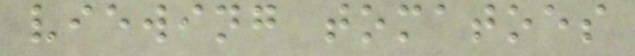viewing tomatoes
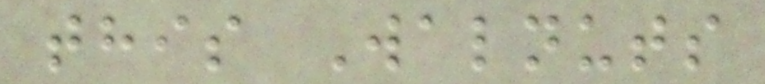this Walnuts
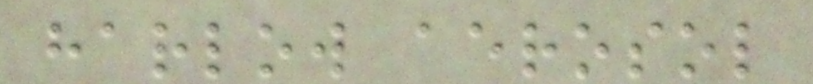harlow aerosol
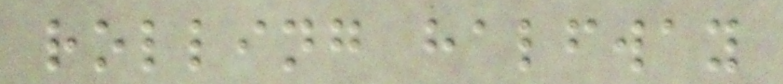rolling halfway
